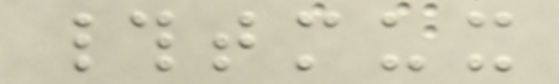#tmux
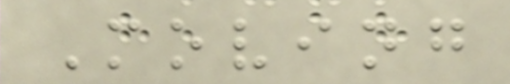Moving
